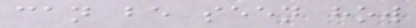can be seen how
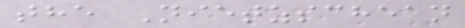the Nietzschean
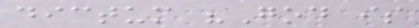dictum "God is
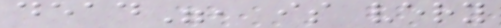dead", is very
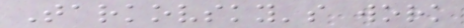Tarkovsky's work
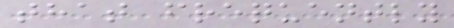that frequently
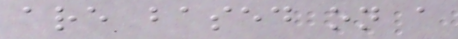are based on a
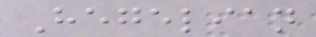Hegelian
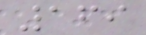169
